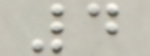4
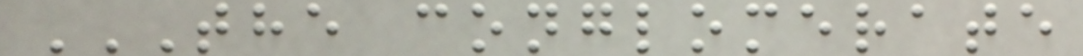THE CONGLOMERATE
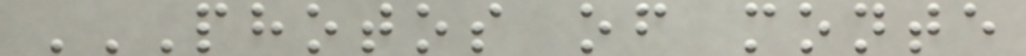PHOTOS OF MONTE
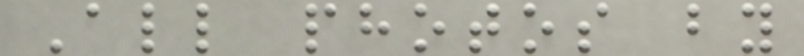All photos by
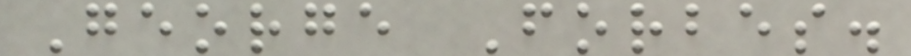George Forbes.
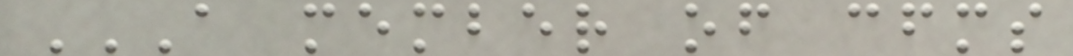A MEMBER OF CFMS
